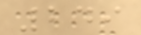249
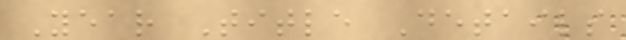Year Title Details
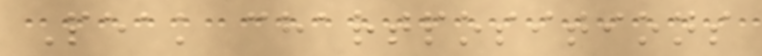Peak chartpositions
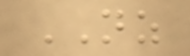NZ
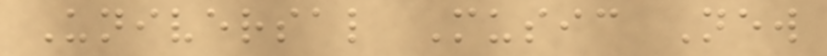Universal Music New
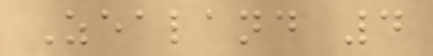Zealand 4
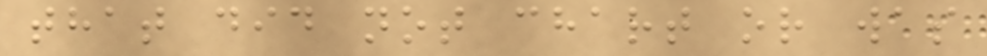that did not chart or was
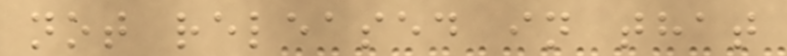not released in that
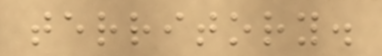territory.
